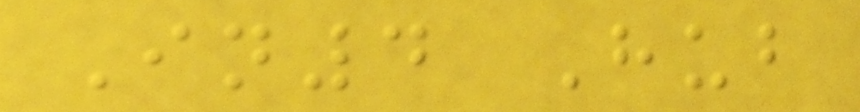In4 Hub
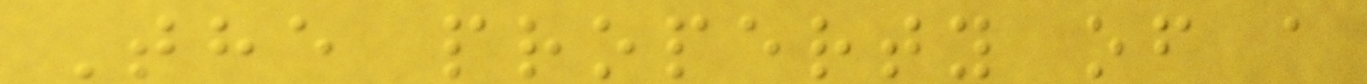The property of a
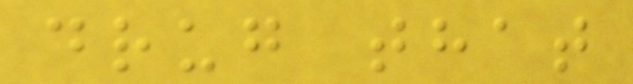drug that
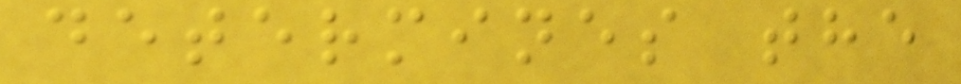determines the
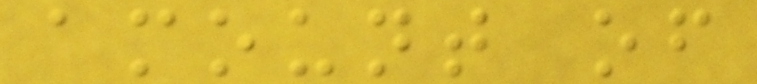amount of
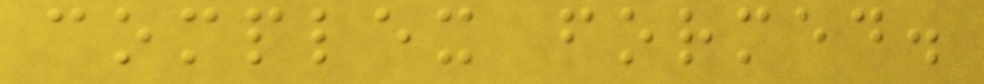complex formed.
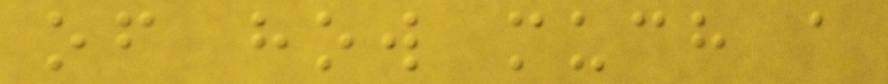of how much a
